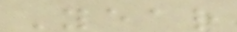Year
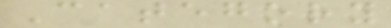Category
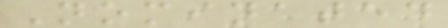Nominated
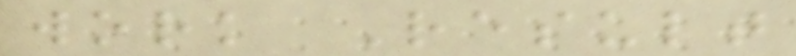work Result
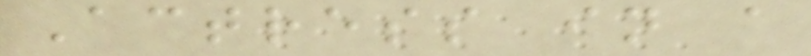Actress in a
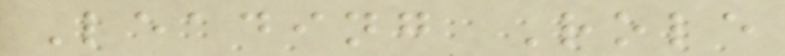Leading Role
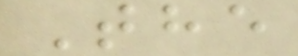The
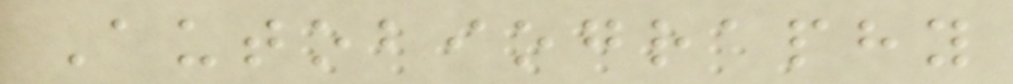Autobiography
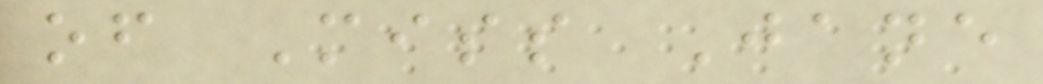of Miss Jane
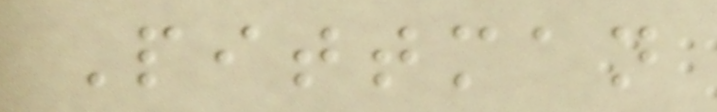Pittman
